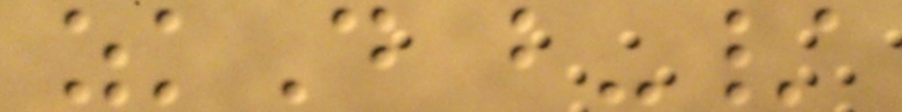zkD b-/
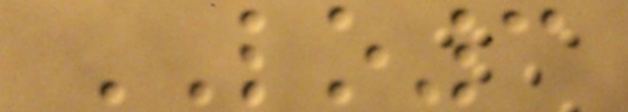LO3
